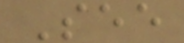See
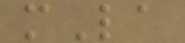mLa
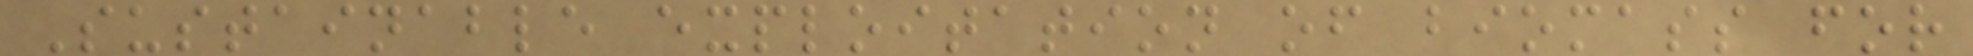Sustainable exploitation of biomass for
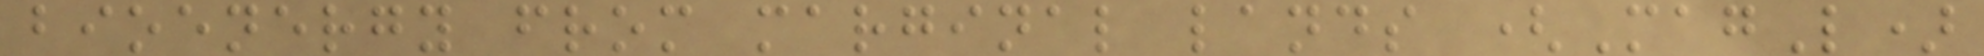bioenergy from marginal lands (MagL)
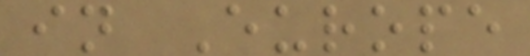in Europe
